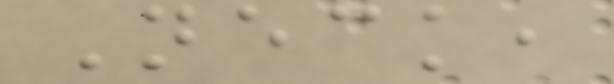Neck,
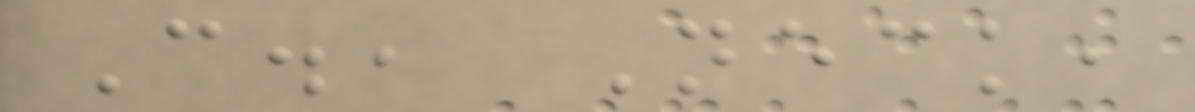C., Neck,
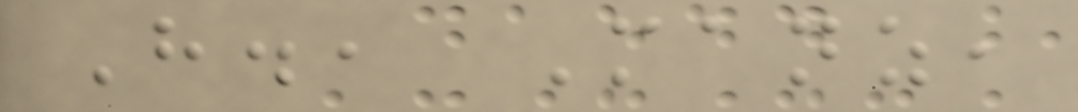H., Manz,
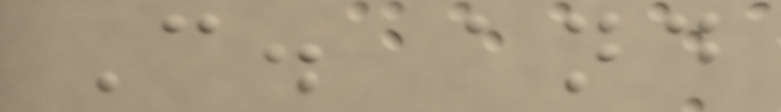C. and
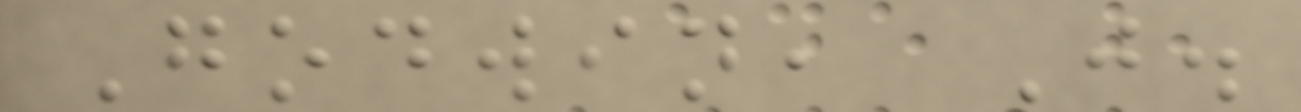Godwin, J.
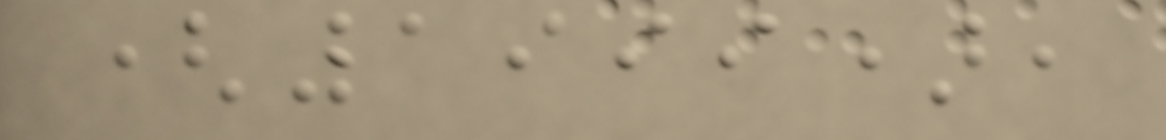(1999),
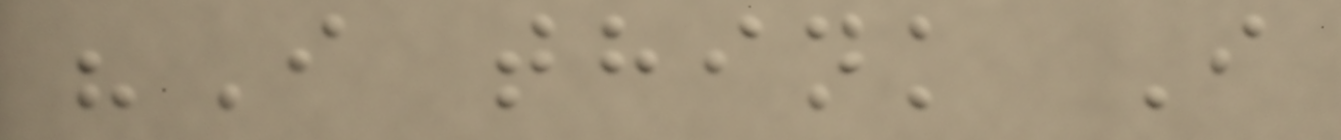"I think I
